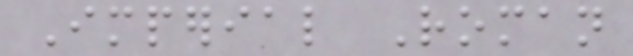Imperial Roman
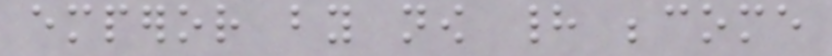emperor by now had become
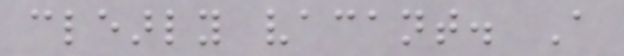clearly vacant. A
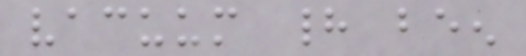vacuum had been
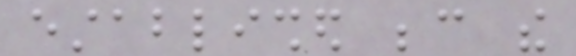established because the
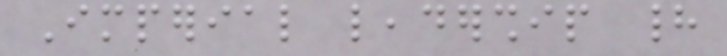Imperial leadership had
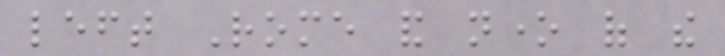left Rome and none of the
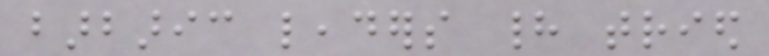barbaric leaders had tried
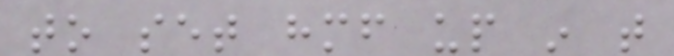to set himself up in that
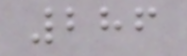286
